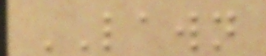LAWN
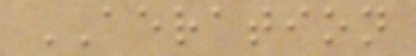AERATION
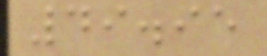49.95
